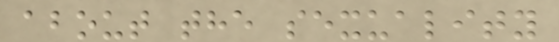about the sexuality
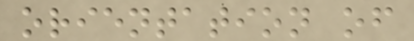orientation of
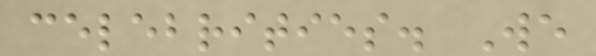celebrities. We
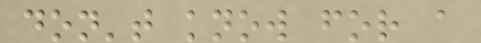don't know for a
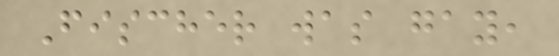Fischer was gay,
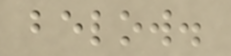below.
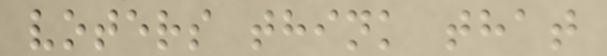voters think that
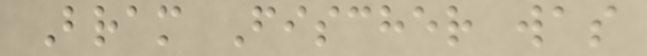Bram Fischer was
